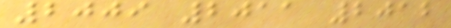2009 2011 2012
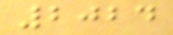2024
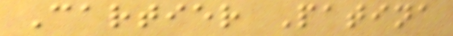Cartier Patina
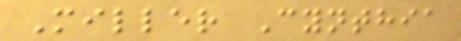Miller Cynthia
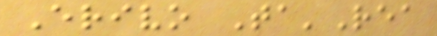Erivo Ta'Rea
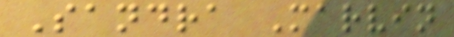Sandra Marvin
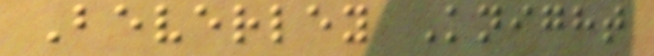Beverley Knight
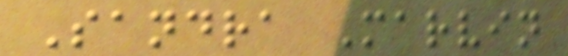Sandra Marvin
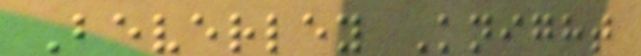Beverley Knight
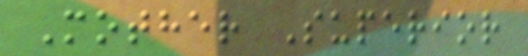Mother Superior
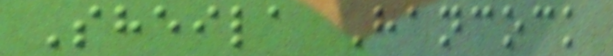Sheila Hancock
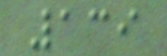139
